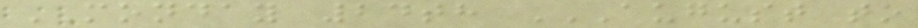MONDAY 24th AUGUST TO
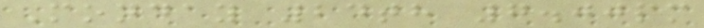Monday 24th 7.00pm
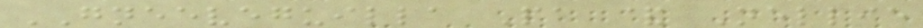GNEEVEGUILLA Pa & Nellie
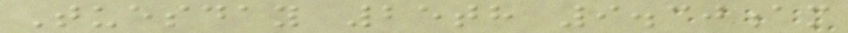Tuesday 25th 9.30am
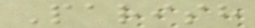Parish
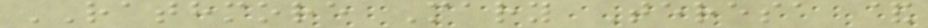RATHMORE Mary Teresa &
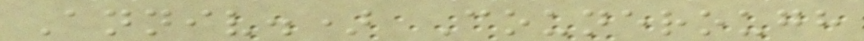Anniv.) Counerough
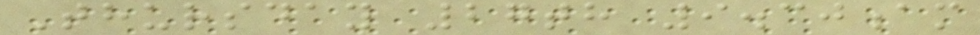Thursday 27th 9.30am
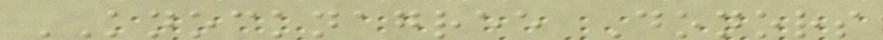KNOCKNAGREE Donors
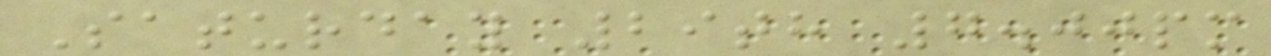Saturday 29th 7.00pm
